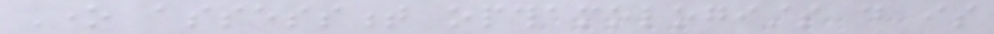One assessment opthamologists do is
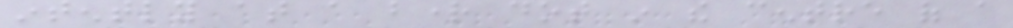intently at a bright dot in the centre of a
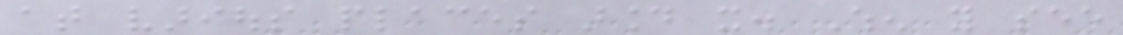at various places around it. When you see
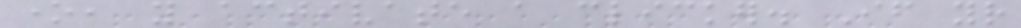one, you activate a clicker. If your
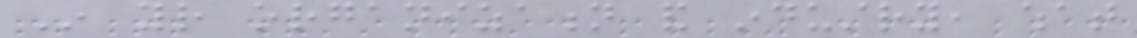In your organization and industry, what
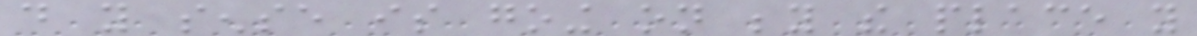do you sense is going on beyond the place you
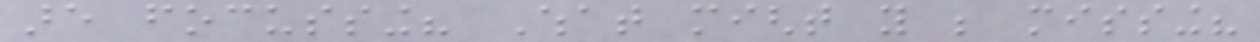are focussing? What might you be missing?
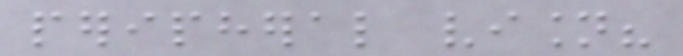peripheral vision?
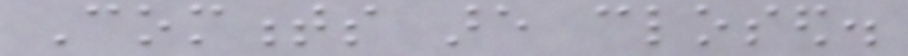Comments are closed.
